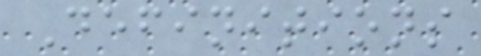Definitions
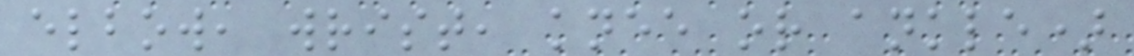elbow, wrist, knee or ankle)
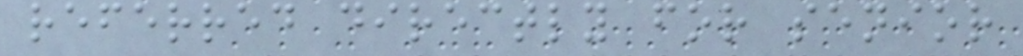referred directly for senior
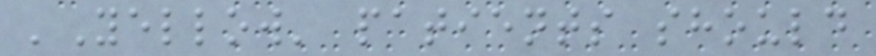'Yellow' patients should
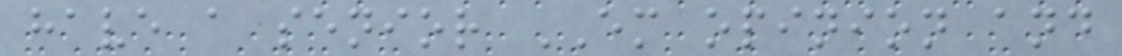have a senior EM opinion and
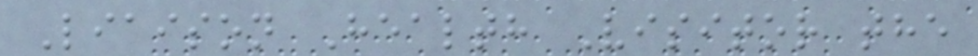Liaison Health Visitor the
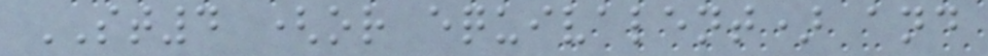ST4 (or equivalent) and
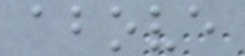above
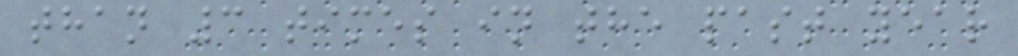than 3 times in the past year
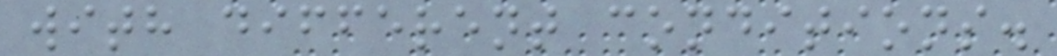with different conditions.
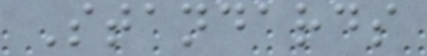Standards
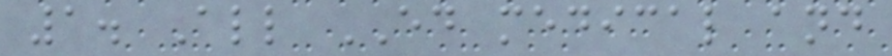1. All ED medical and
